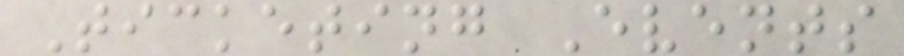Ticketing Events
